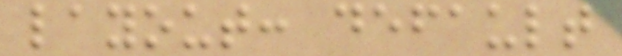layout: default
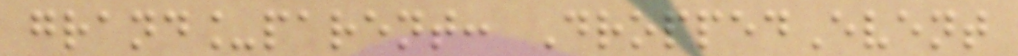grand_parent: DroppedEvent
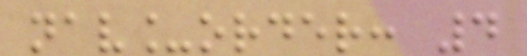nav_order: 4
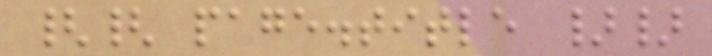{{ page.title }}
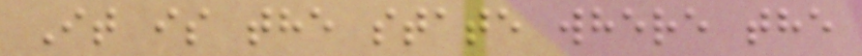It is the state where the
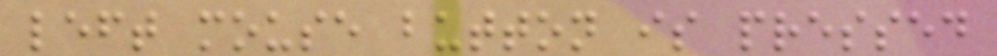left mouse button is pressed
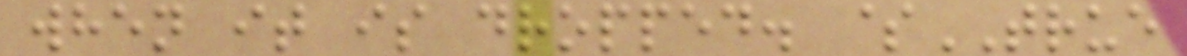when it is dropped. $TRUE
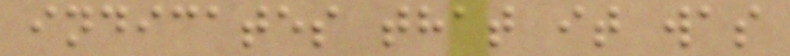indicates that it was
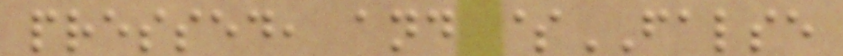pressed, and $FALSE
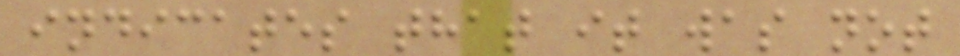indicates that it was not
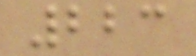223
